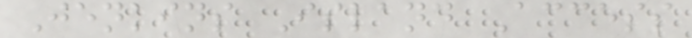Jenkins Island Access
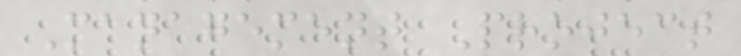Management Project
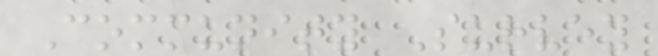Community Survey
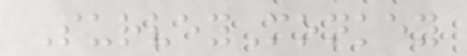SurveyMonkey
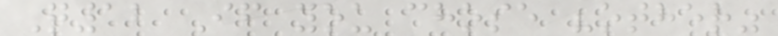Q12 If you chose "other"
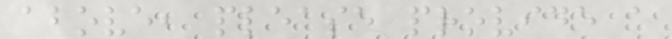above, please provide a
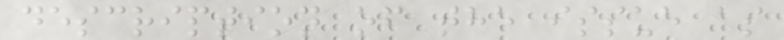description of the issue as
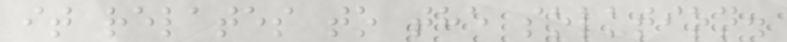it relates to the solution.
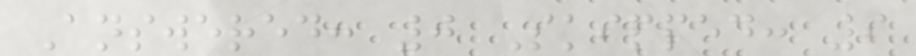Answered: 0 Skipped: 9
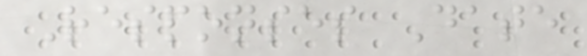Responses Date
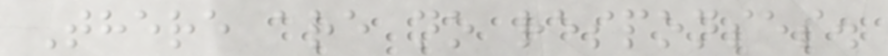There are no responses.
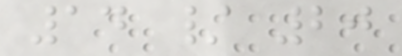14 / 20
